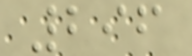296
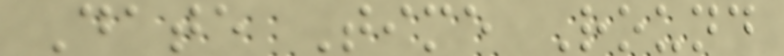Date Time Round
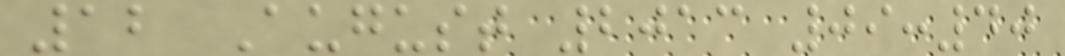12 August 2013 09:40
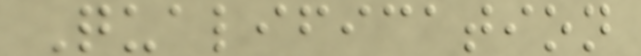Qualification
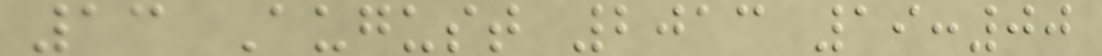13 August 2013 19:00
